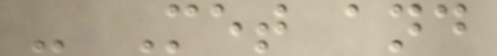- Met and
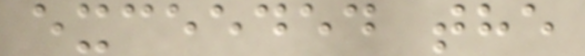exceeded the
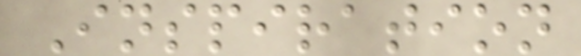Inspiration
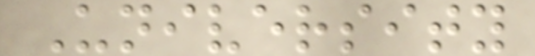University
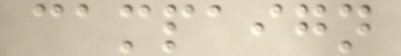campaign
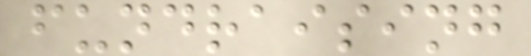fundraising
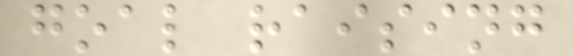goal raising
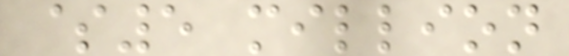$5 million
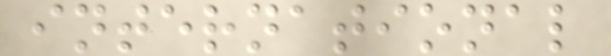international
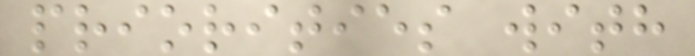priorities with
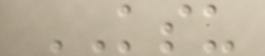KSU
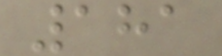181
